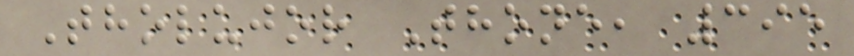Tholujor Thone, 395
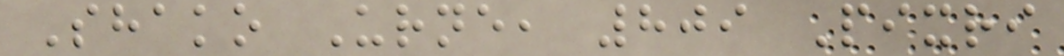Shako Urne, 809 Pixri
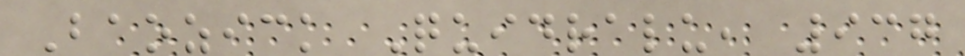Baozick Quidralu, 937
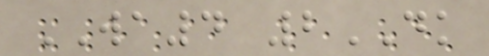WA4 2DK
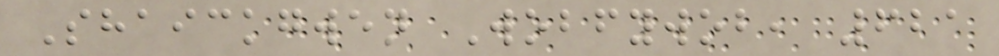Shaickgwen Wobfywob, 621
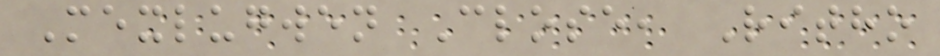Mexlugwen Close, Ritho
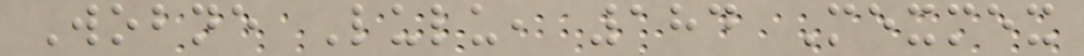Wobne Lulu, 184 Mexmex
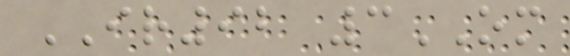IR92 3OM
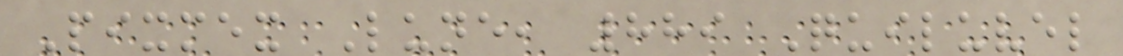Pixmex Lune, 889 Quiluvel
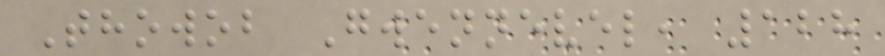Thowob Gwennevel, 128
